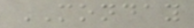MONDAY
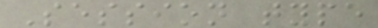Session type
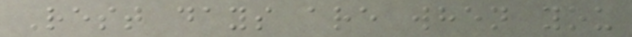Rest days are when you
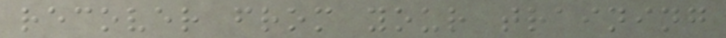recover from your training
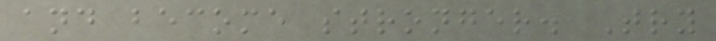and become stronger. Try
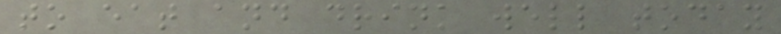to eat and drink well today
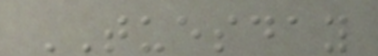TUESDAY
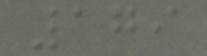179
